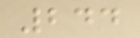244
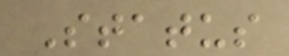Status
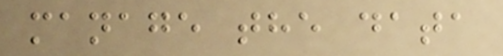manage the data
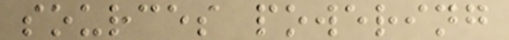sources powering
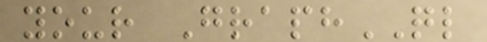your GraphQL
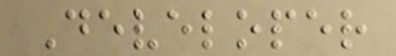Developer
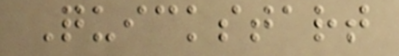Quickstart
